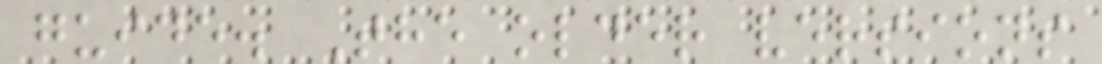guide. The older versions
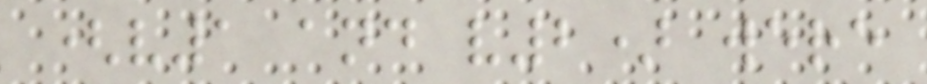(v1 and v2) were
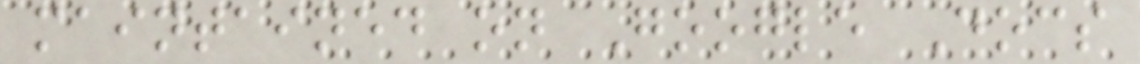maintained on Google Docs
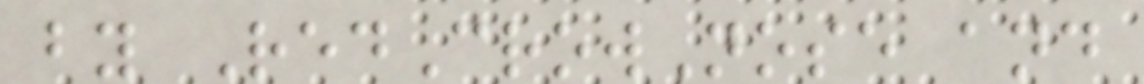by RedCrowNose and
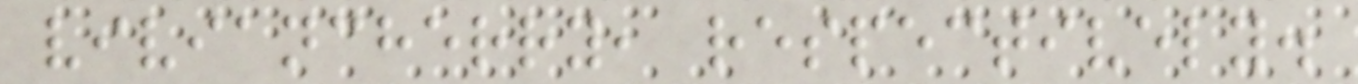viviancherry, respectively.
